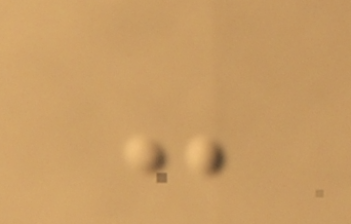-
